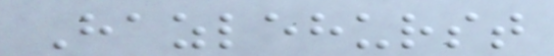Hazlehurst
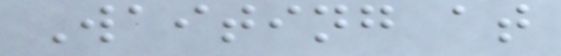Waiting at
